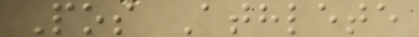Pos Athlete
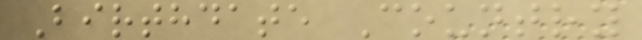Birthdate Country
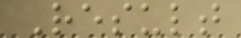Result
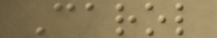Carol
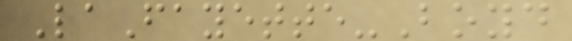LaFayette-Boyd
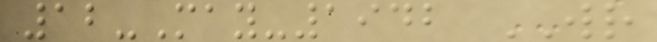12-May-1942 WR
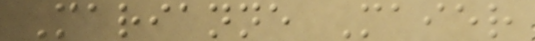Marianne Maier
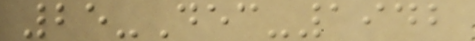25-Dec-1942
